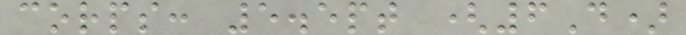corps: 5.5pt (6D)
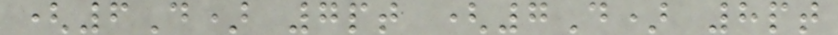(6D) 7pt (7D) 8pt
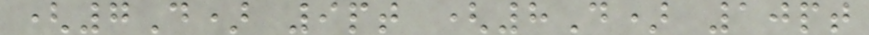(7D) 9pt (8D) 10pt
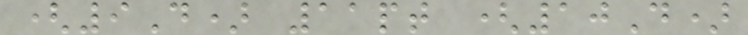(9D) 11pt (10D)
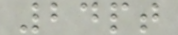24pt
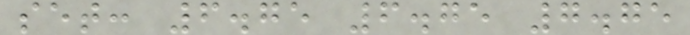set: 6.75 6.75 7.75
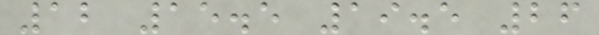12 15.5 19.5 26
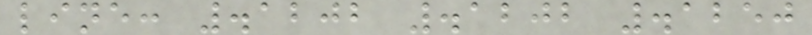line: .1202 .1202 .1250
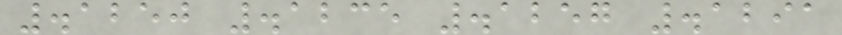.1250 .1235 .1257 .1291
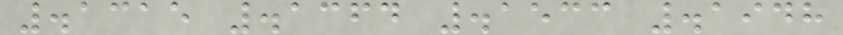.1315 .1364 .1533 .1948
